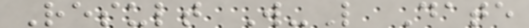Result W-L Date
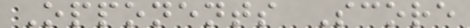Opponents Score
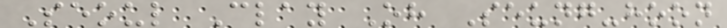Seoul Clay Oh Seung-hoon
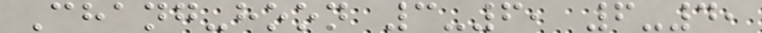Chang-hoon 3-6, 6-4,
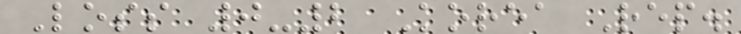Loss 0-2 Korea Rep.
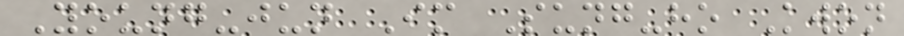Young-jun Im Sung-ho Kwon
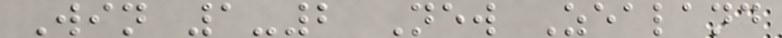Win 1-2 New Zealand
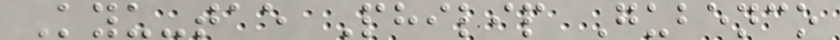Kyu-tae Philip Gubenco
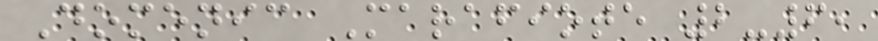Domenic Marafiote 2-6,
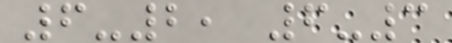6-2, 6-3
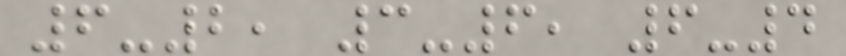6-2, 3-6, 6-4
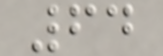64
